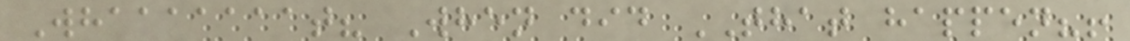Whaaaaaaat? When did THAT happen?!
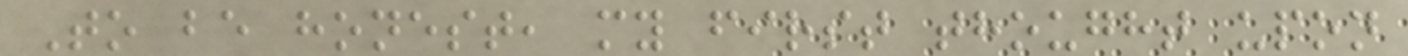To be honest, my first thought upon
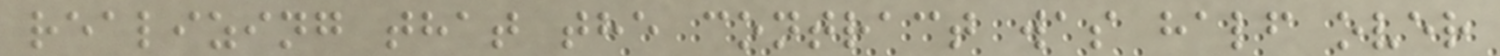realizing that the contract was half over
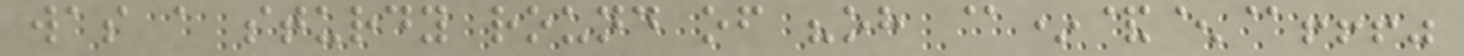was a sturdy round of "oh @*&^@!!!"
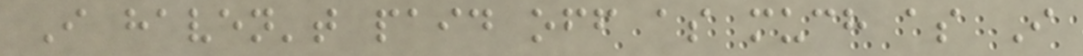I haven't paid off as much as I
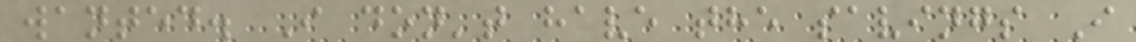wanted. I don't have the savings I
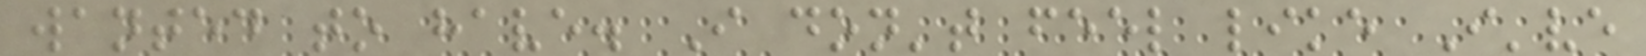wanted to have. I don't feel like I've
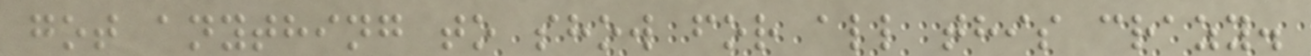got anything to show for all this crazy.
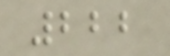222
